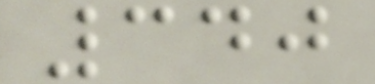340
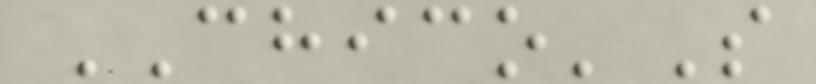CHICO'S
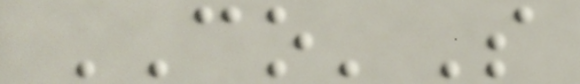CO'S
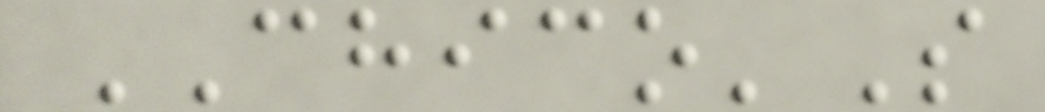CHICO'S
